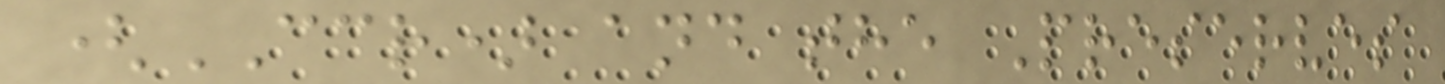(CCR) and the Preserves
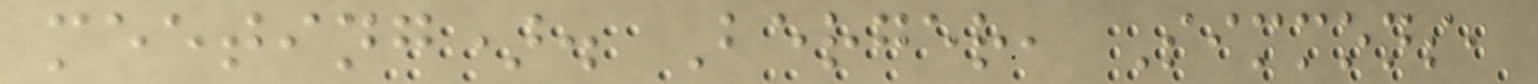meeting). Berger, Simmons,
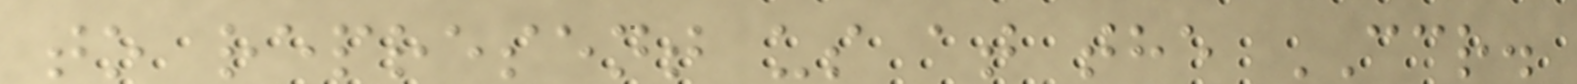to represent us at the CCR.
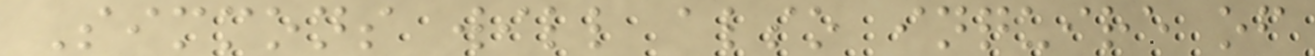Simmons will also inquire of
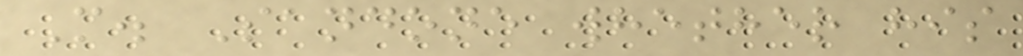M. Sandone whether his
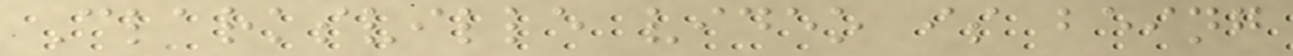Clarksville video is being
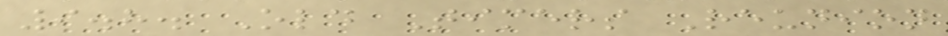9.8. Old Timers Reunion
